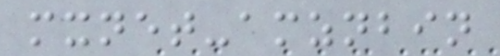mxnet-amznbin
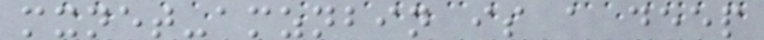mxnet-amznbin is a deep
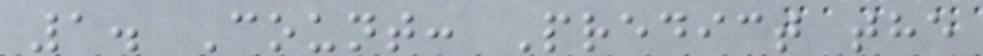1. Count: Predict the
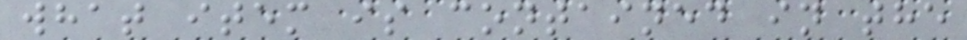what item is contained in the
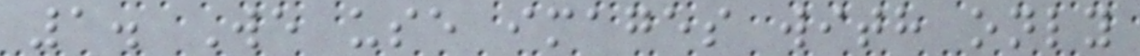1. We use images with only
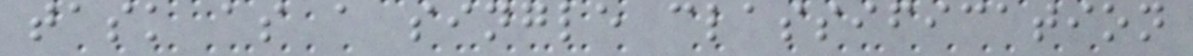task as a single classification
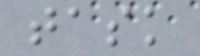task
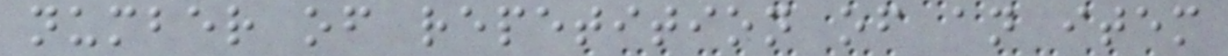number of repetition of an item
